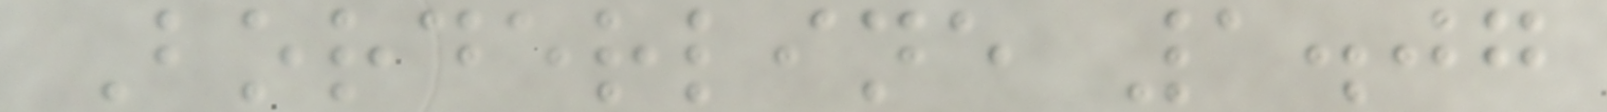Borderline 1.07
